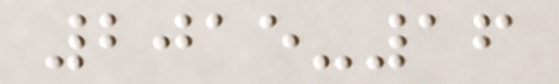2015-16
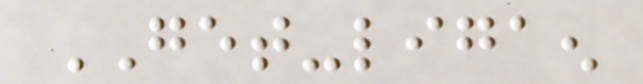GET-ligaen
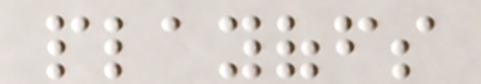playoffs
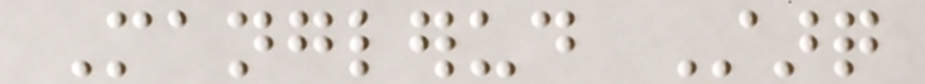Manglerud Starq
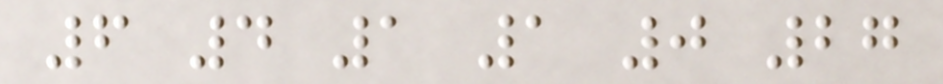6 4 1 1 0 27
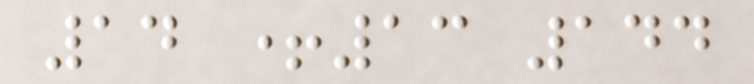14 +13 144
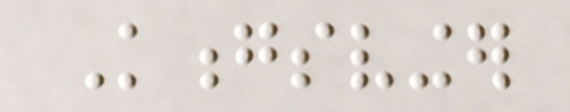Kongsvinger
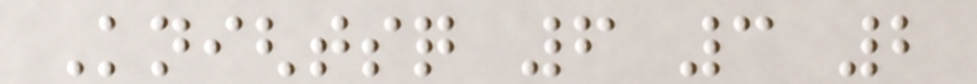Knightsq 6 3 2
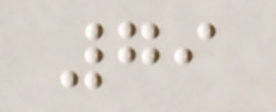79
